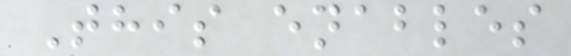This enables
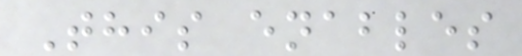This enables
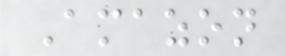Amazon
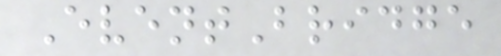EventBridge
